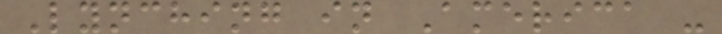Lynching in America -
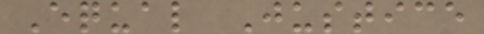Equal Justice
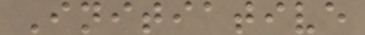Initiative
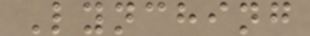Lynching
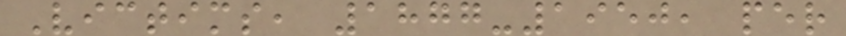Victims, 1877-1950, per
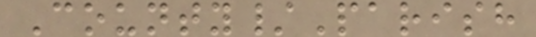County/Parish
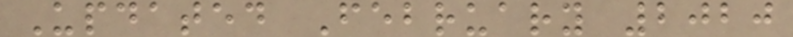Updated February 2020
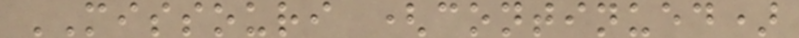MISSOURI (continued)
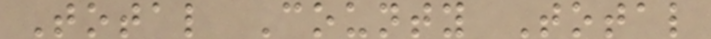Total County Total
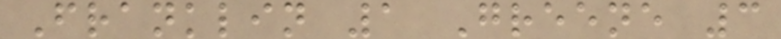Franklin 1 Greene 3
